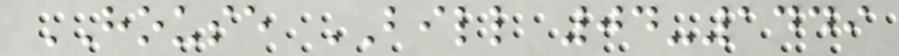HOUSE BILL 04-1449
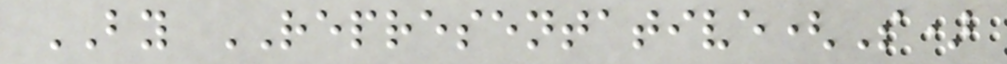BY REPRESENTATIVE(S)
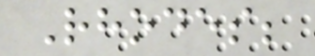Rhodes;
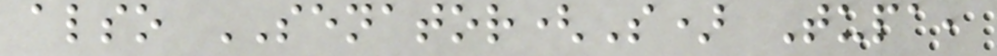also SENATOR(S) Tupa,
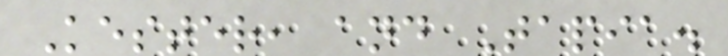Kester, and Tapia.
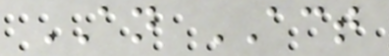AN ACT
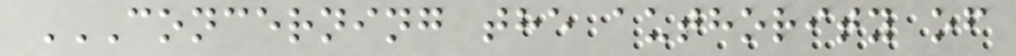CONCERNING THE AUTHORITY OF
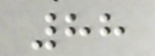88
